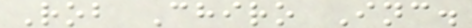Rob Chiro Inc.
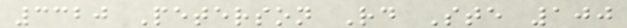3320 Peterson Rd Ste 100
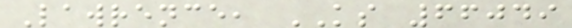Lawrence, KS 66049
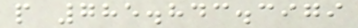p 785.843.3979
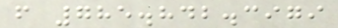f 785.842.3979
